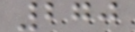270
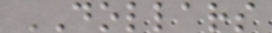DOLLARS
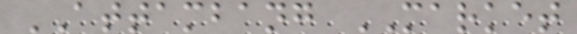ATTAMBANG MARKET
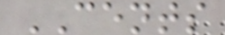CENTS
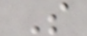S
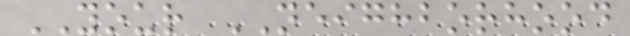YOUR NEIGHBORHOOD
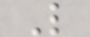L
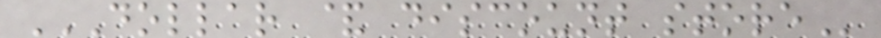DOLLAR & DISCOUNT STORE
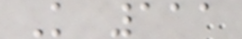K 111
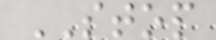STOP
